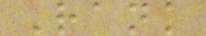Rank
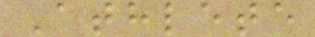Athlete
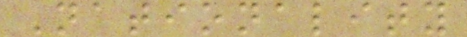Nationality
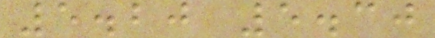5.20 5.30
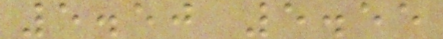5.50 5.55
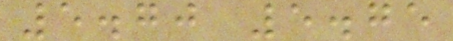5.70 5.75
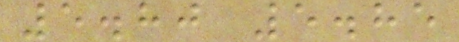5.80 5.85
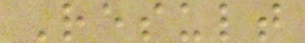Result
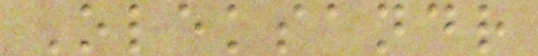Oleksandr
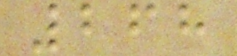268
